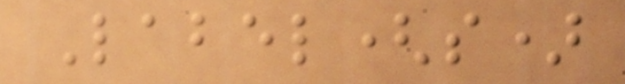Label(s)
